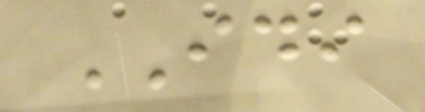IDI
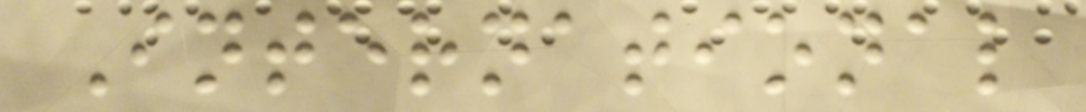International
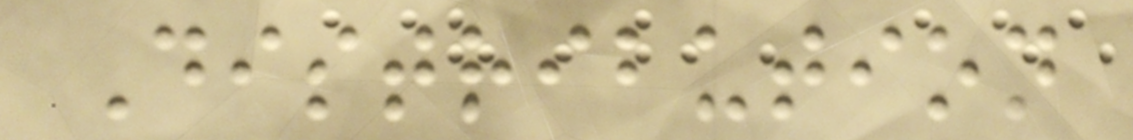Distribution
